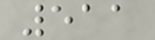511
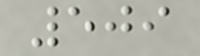509
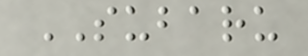SUBARU
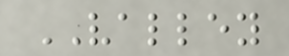VALLEY
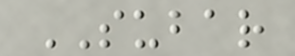SUBAR
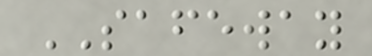SAFEWAY
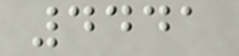4441
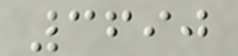3690
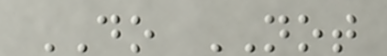DO NOT
